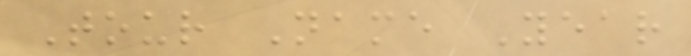Tour Name Year
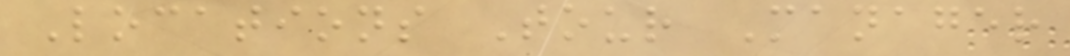Locations Tour Manager
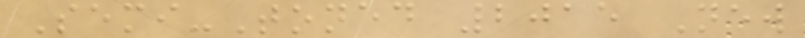Semi-Toned 2015 New
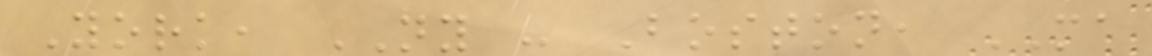York, NY - Boston, MA
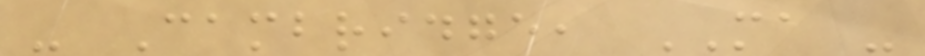- Cambridge, MA -
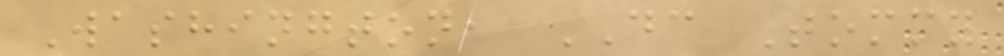Washington, DC Tommy
